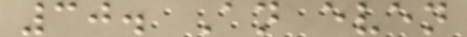30. An even
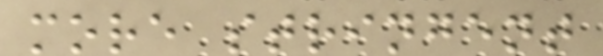more stringent
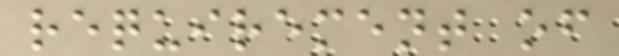requirement of
